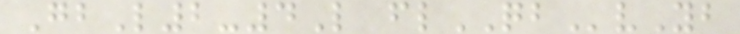GbL2-4L flQBvYb
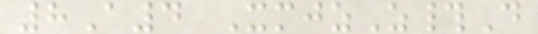8A4 XmjzZ#D
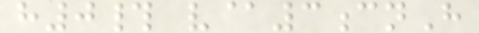h0# v@3cnH
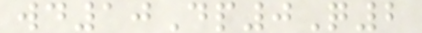wd10Dp0Q2
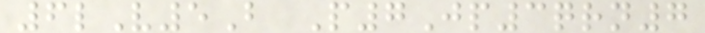6lV5B P7Jp3qrn7
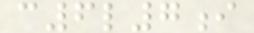c6l7i
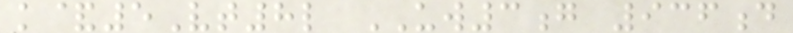k&5Vt8l UW3g 936d
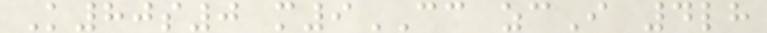K80s0 m9CC zcI 4lh
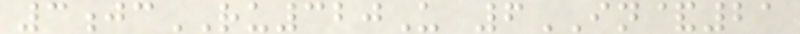3jcRU320U 6IN&21
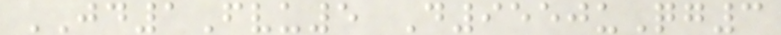JD1Fvu5 D9550uQg3
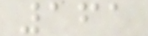161
